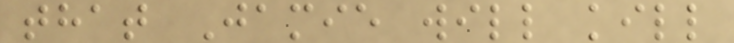that Jamie will kill
